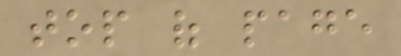top of page
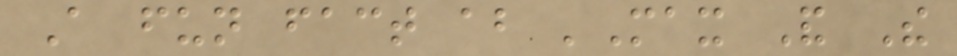A fun fact about 'Max And The
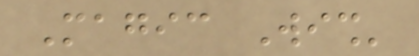Magic Wish'
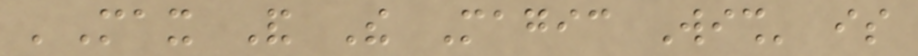'Max And The Magic Wish' is
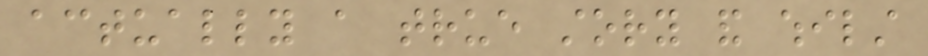actually a true story and whilst
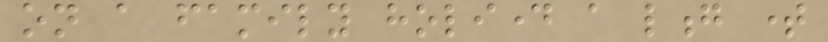on a family holiday a long time
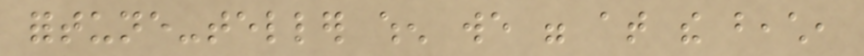fortune-teller when we were at the beach,
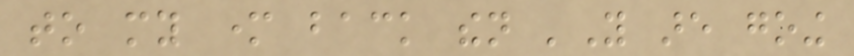to my mother back then 'You are going
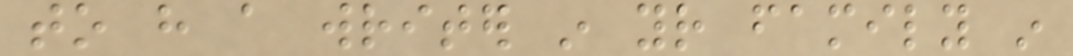to have a writer in your family in
